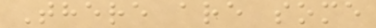There are some
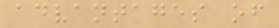advantages of
